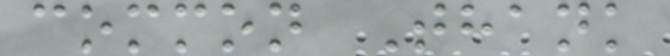common Thank
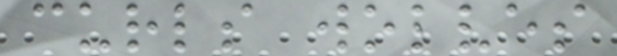curls wolves
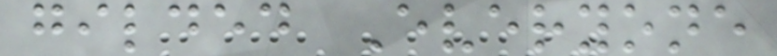gilded Everyone
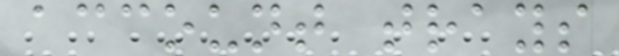account trays
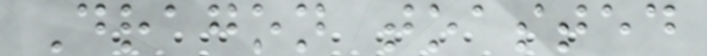Dragon toasted
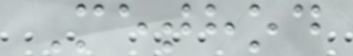Method
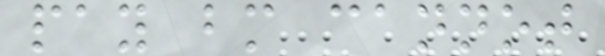pay bm cannot
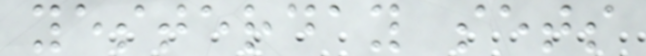yesterday sets
